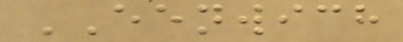EENWICH
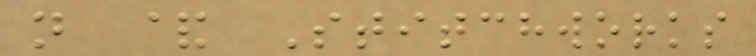n & Stitchworks
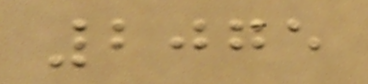2075
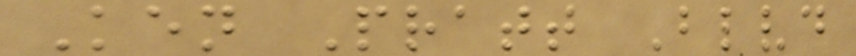Ken Pratt Blvd
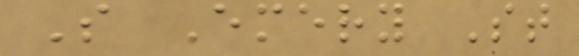S Emery St
